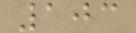103
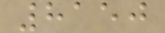8150
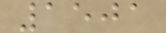1501
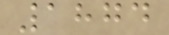1874
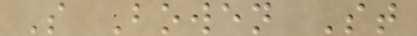S Bowen St
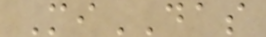MiDAS
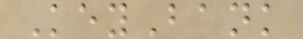KeyBank
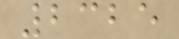2325
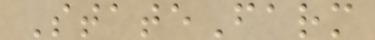StateFarm
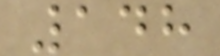148
